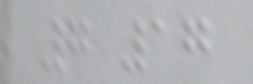7 17
